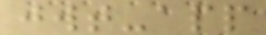jwt-app
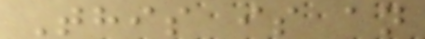This is an
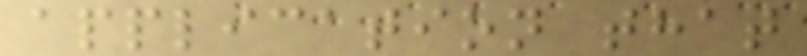application that
